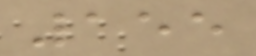155
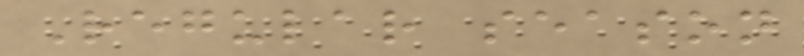Regular season
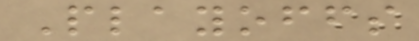Playoffs
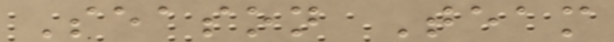Season Team
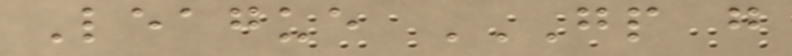League GP G
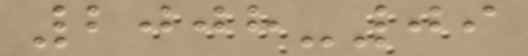2008-09
